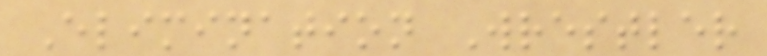Elimination Wrestler
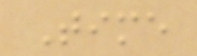Time
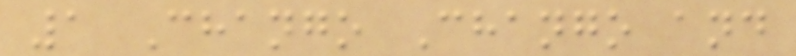1 Chango Chango and
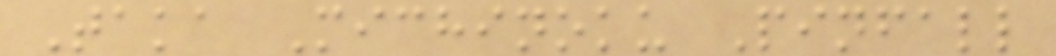Taka Michinoku Pinfall
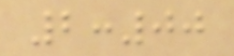2:00
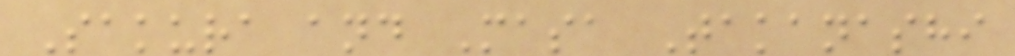Sakura and Masa Takanashi
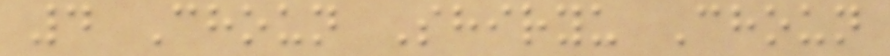4 Choun Shiryu Choun
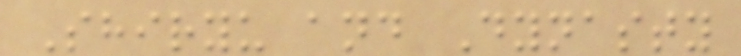Shiryu and Dynasty
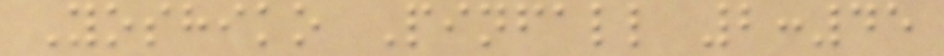Yoshiko Pinfall 2:45
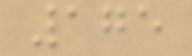175
